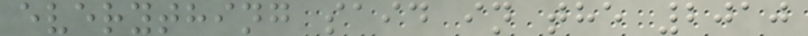everything said in the 2010
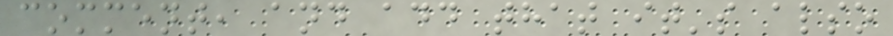comment, and add that it's also
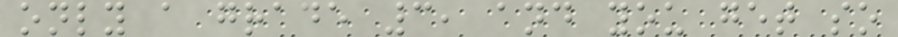only a grade 3, and you get so
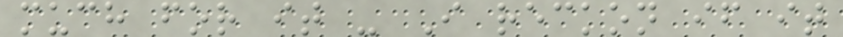much for it - I reckon if it
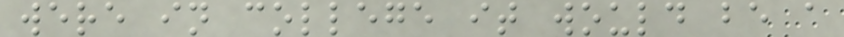were in college it would be a
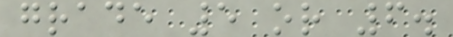grade 5 or 6.
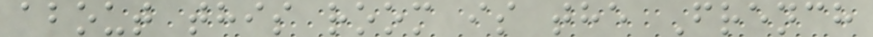about this room is the French
